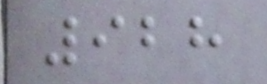928
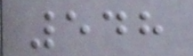548
